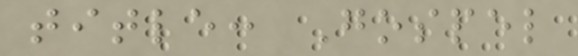title: Gospel
